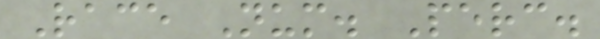Race Num. Perc.
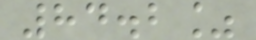84.2%
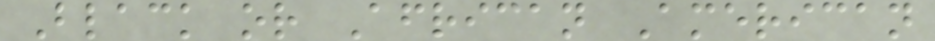Black or African American
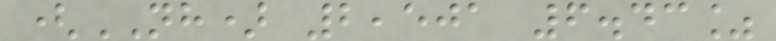(NH) 2,501 6.43%
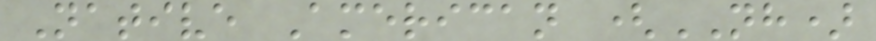Native American (NH)
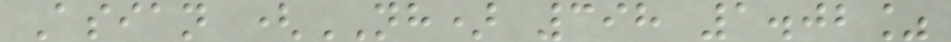Asian (NH) 398 1.02%
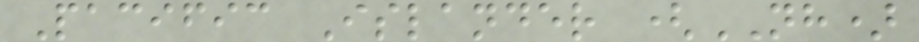Pacific Islander (NH)
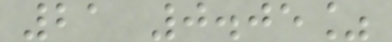21 0.05%
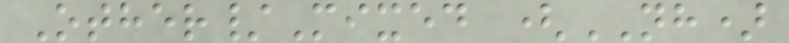Other/Mixed (NH)
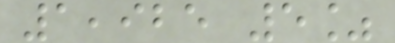1,925 5%
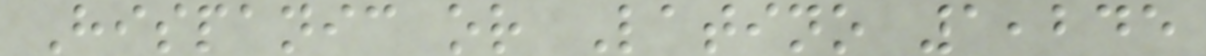Hispanic or Latino 1,245
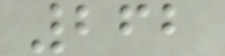262
